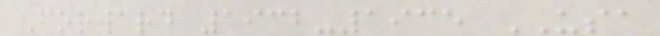Forward 1932-1935 USA
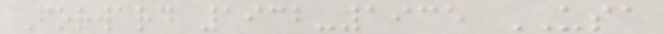Forward 1932-1935 USA
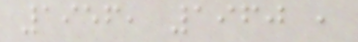1956, 1960 ,
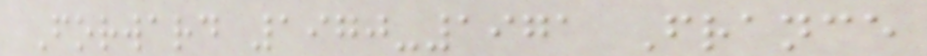Forward 1970-1971 France
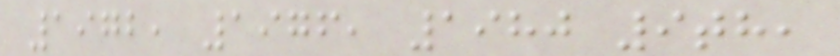1972, 1976, 1980 9th,
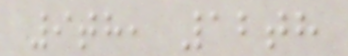9th, 12th
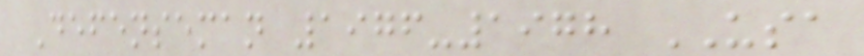Defenseman 1976-1978 USA
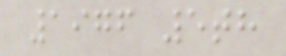1976 5th
